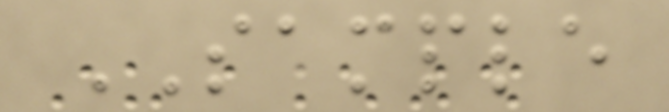SAMPLE
